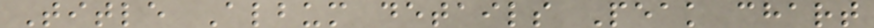Title Album details Peak chart
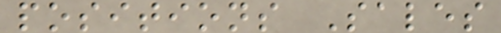positions Sales
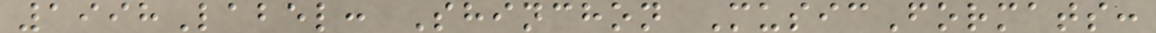1998Label: Shinchon MusicFormats:
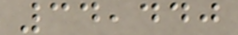34,440
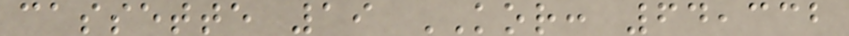cassette 19 KOR: 64,332
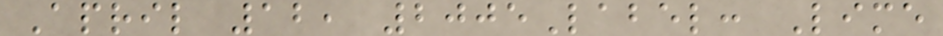April 12, 2005Label: Lime
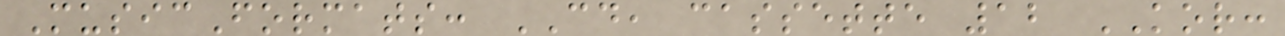MusicFormats: CD, cassette 12 KOR:
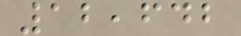12,642
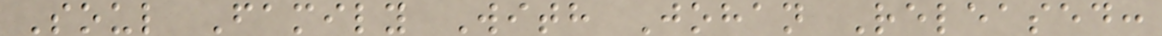Soul Family With Johan Released:
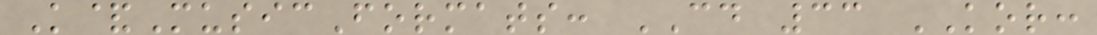K&MusicFormats: CD 33 KOR:
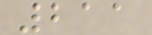211
